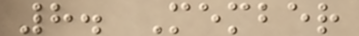8. Member
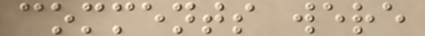comments were
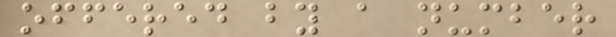offered by a number
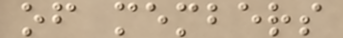of members
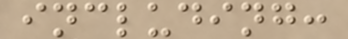including:
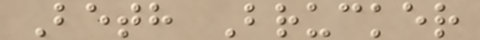Beth Brucker
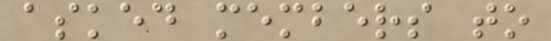asked members to
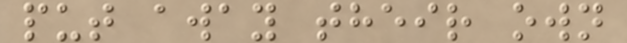put away their own
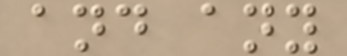and any
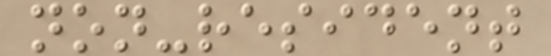non-resident
